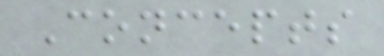Concepts
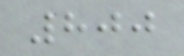800
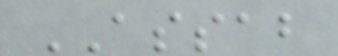ASSAB
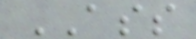ASS
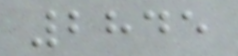2845
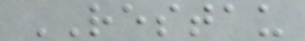RESTAU
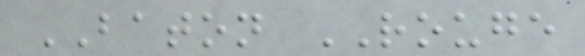BATON ROUGE
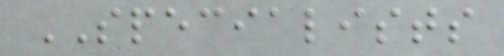SPECIALISTS
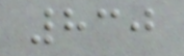830
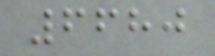6680
